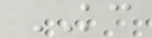KC
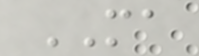MA
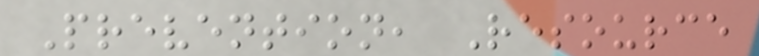Prevention, Resource
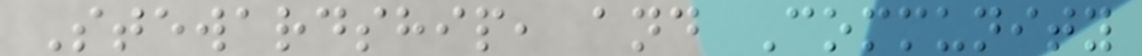Stewardship, and Community
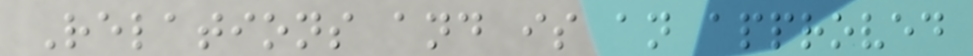Relations and is an approved
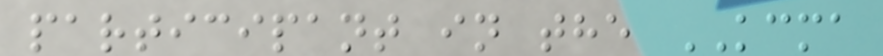participant in the KCMA
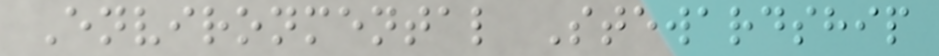Environmental Stewardship
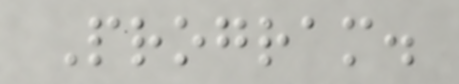Program.
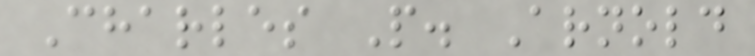Charles P. Arnold
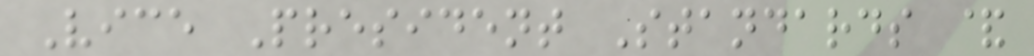Vice President Standards &
